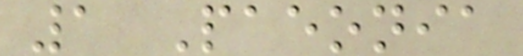1 Paeonia
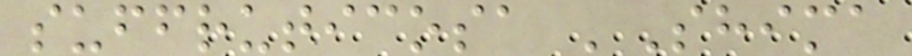suffruticosa 'Shima
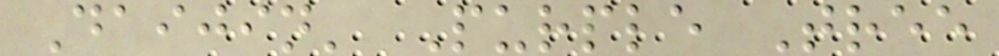Daijin' Purple Tree
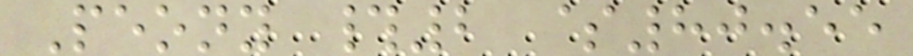Peony #2 $80.55
